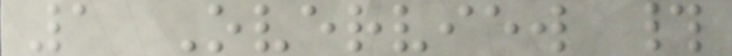1 Overview #
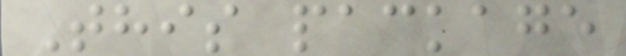This package
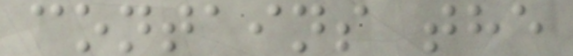contains the
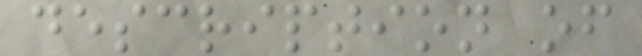description of
